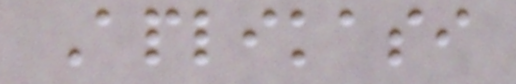Aplikasi
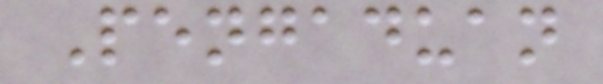Pengaduan
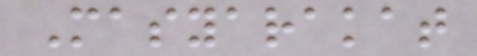Masyarakat
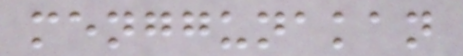menggunakan
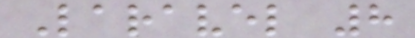Laravel 8
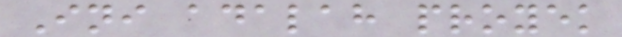Ini adalah proyek
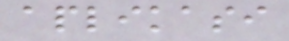aplikasi
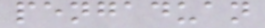pengaduan
